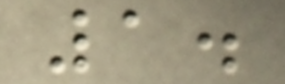1.
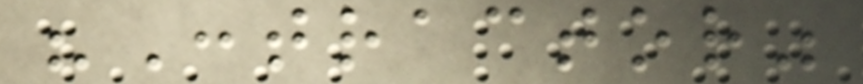"Contractor"
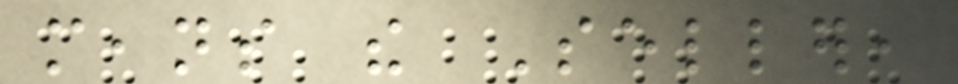means the Seller,
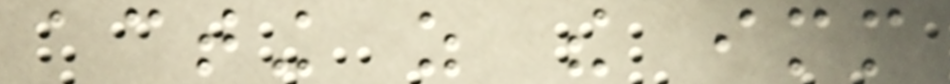acting as the immediate
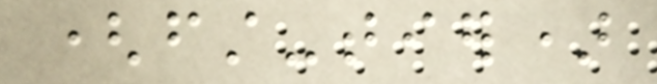(first-tier)
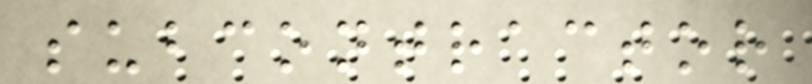subcontractor
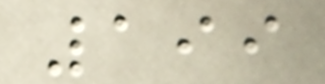199
